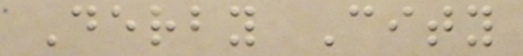Derby City
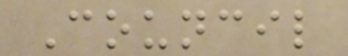Council
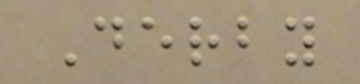Derby
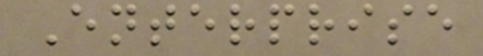Enterprise
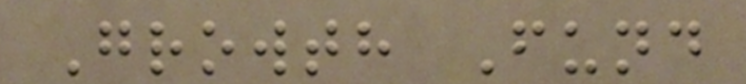Growth Fund
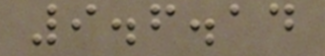9.6.14
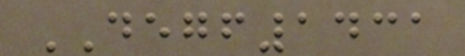DEGF1431
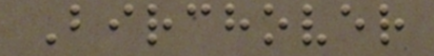Birchover
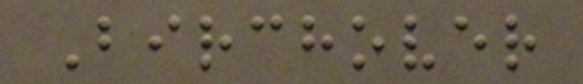Birchover
